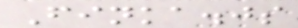Finka.js
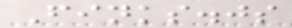Finks.js
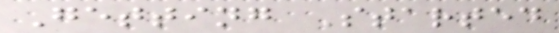Getting Started
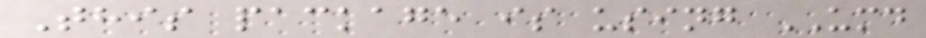This package is using UMD
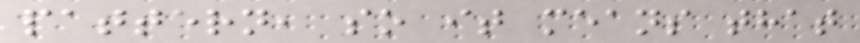pattern, so it means that
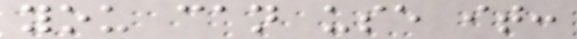you can use it:
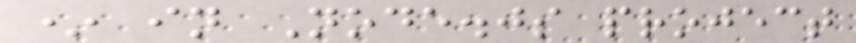* in Node.js project
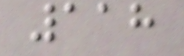118
